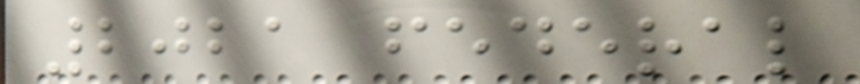2021 federal
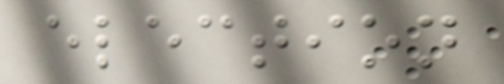election
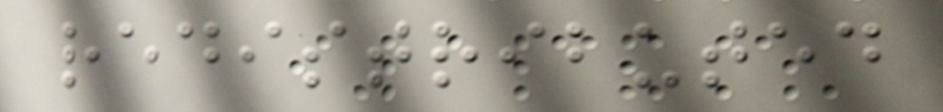redistributed
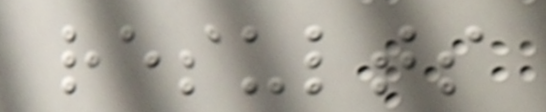results
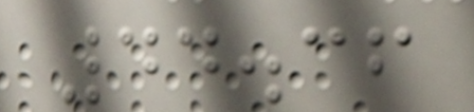44.36
